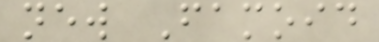new Famoid
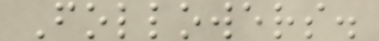Followers.
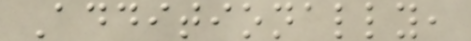Additionally,
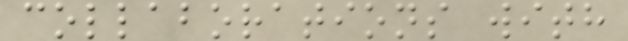collaborations with
